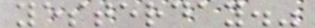yesterday."
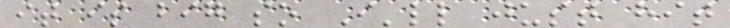it is big so I'll just hit
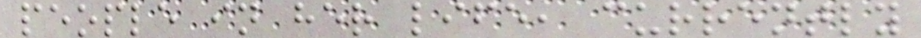people in her life, currently
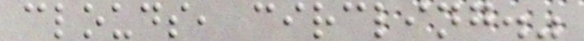clouds, circling."
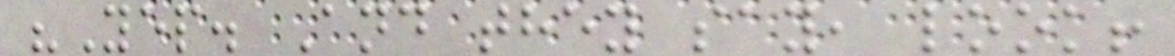"Yep. And they say, look!
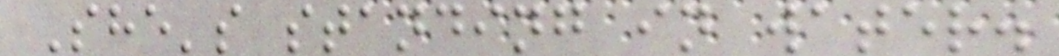She's standing in water.
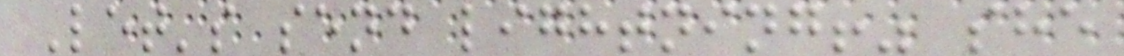Let's send lightning!" she
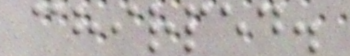chirped.
